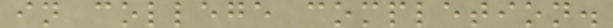in college completion.
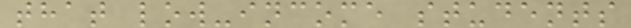that low-income students
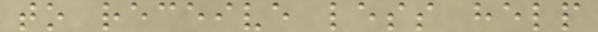to receive less help
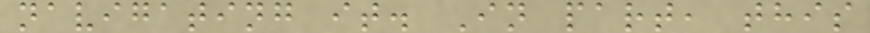navigating it. In part, this
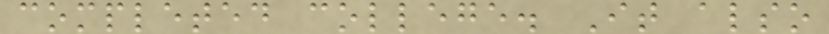completed college. It also
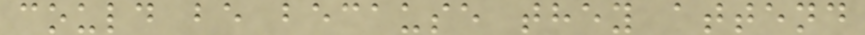could be because they attend
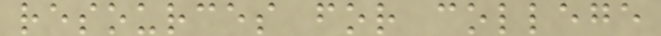resources for college
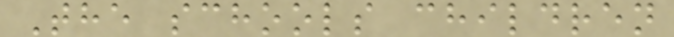The schools children
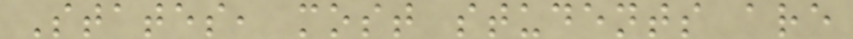States, most students are
